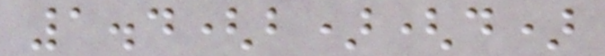1.4(b)(d)
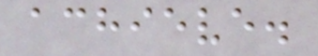achieve.
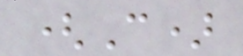(C)
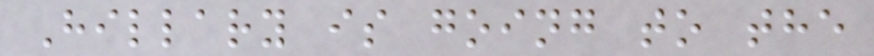Hillary is going to the
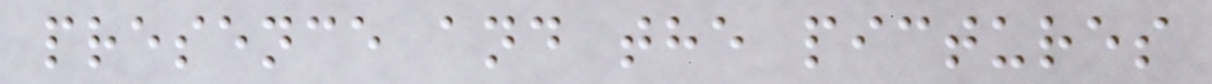presence and the pictures
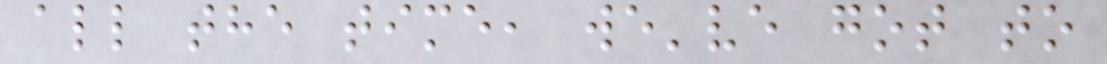all the time, we've got to
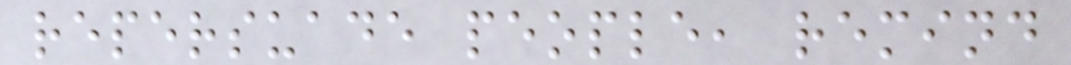repersuade people, remind
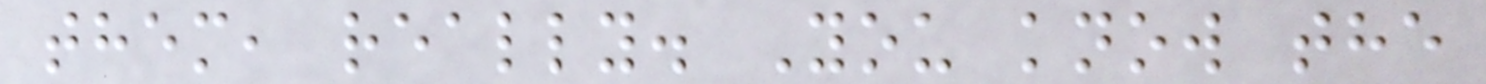them, really. You know the
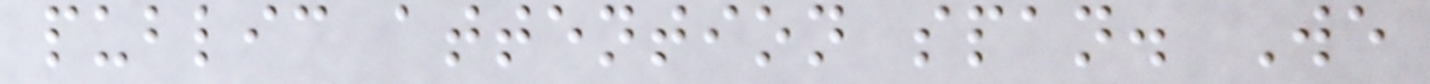public attention span. We
